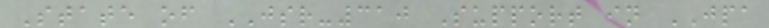State of JSR-310 Support in JPA
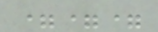===
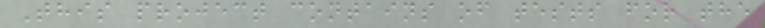This project contains of tests for the
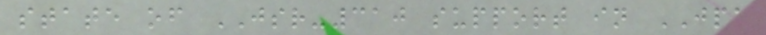state of JSR-310 support in JPA
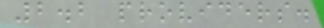2.2 providers.
